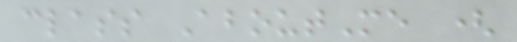class AboutMe (
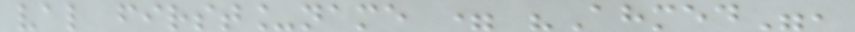val first_name = "Ahmed",
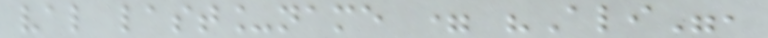val last_name = "Ali",
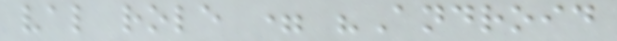val role = "Android
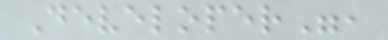Developer",
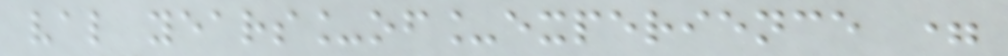val years_of_experience =
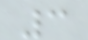3
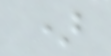)
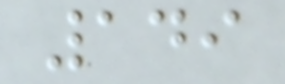149
